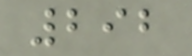292
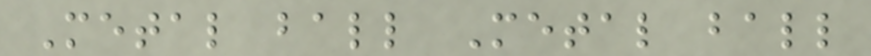Metal ball Metal ball
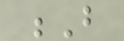B
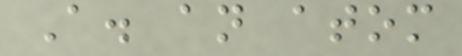A. an atom
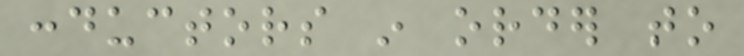conductors in order to
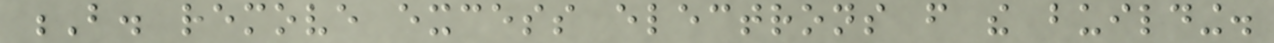B. remove excess electrons from the building.
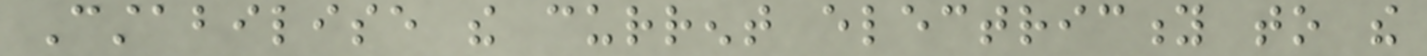Cstabilise the current electricity to the
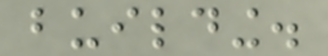building.
